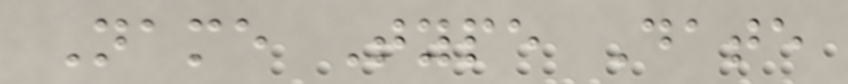Name Type Date
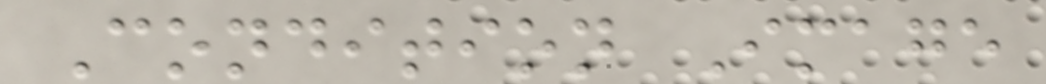Condition Image
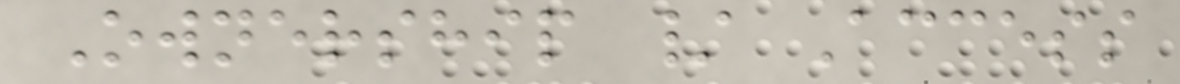Ownership / Access
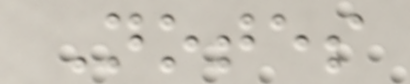Notes
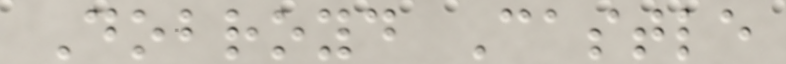Dobroyd Castle
